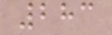283
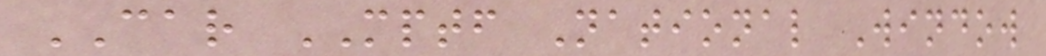CAR MPTF National Window
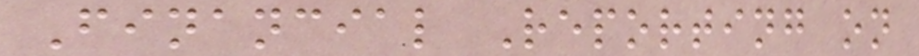Financial Reporting on
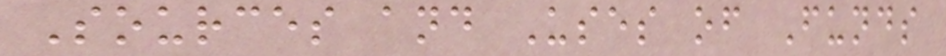Sources and Uses of Funds
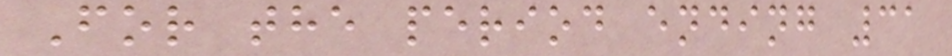For the period ending 31
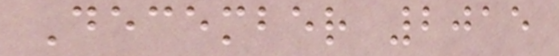December 2015
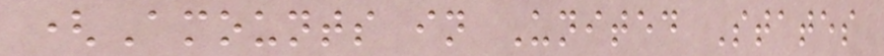(Amounts in United States
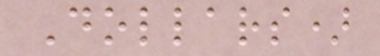Dollars)
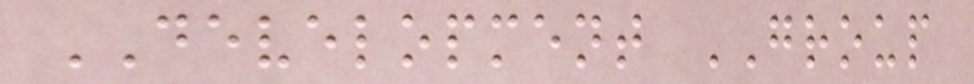DEVELOPMENT GROUP
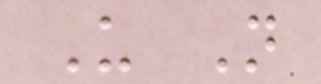U N
